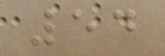54
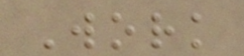Work
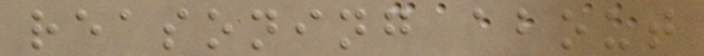reasoning about
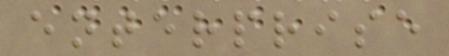enterprise
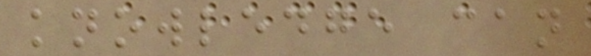knowledge can
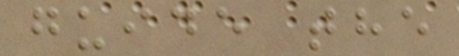guide the
